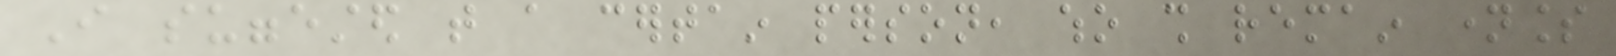I suggested that a certain person, who shall remain nameless
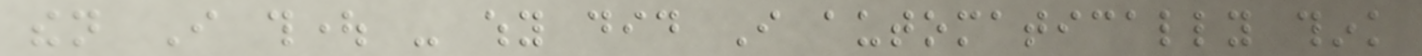then I thought - why did I automatically think
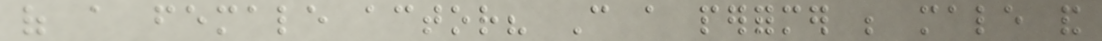of a female actor? Can a performer be male and
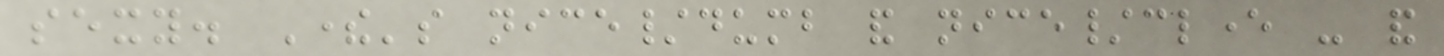sexy. There's nice/dumb and nice/clever - and
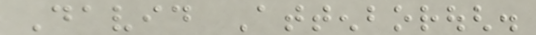David Attenborough.
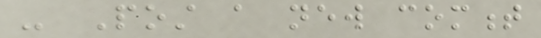- Post a new comment
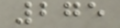275
